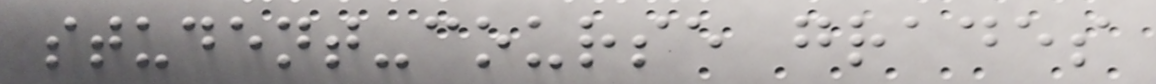student-course grades
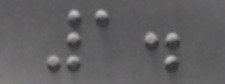1.
